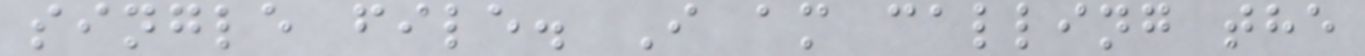single file. I am calling the
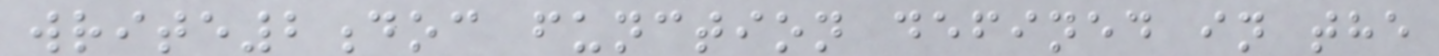write2doc function defined in the
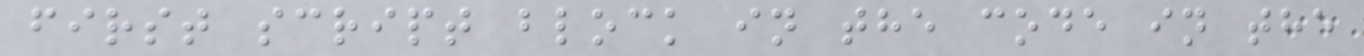first script block in the code in the
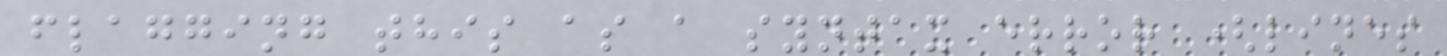flagging this as a syntax error (lines
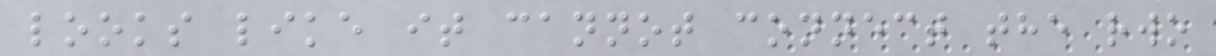looks like it cannot connect the rwo
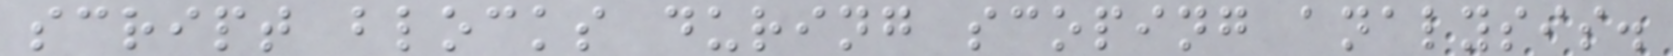script blocks during scoping analysis.
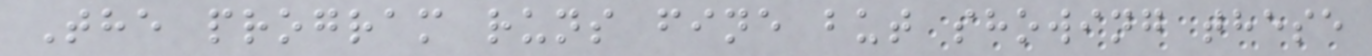The program runs fine but showing these
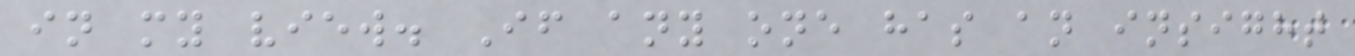in my view. If any one has an insight
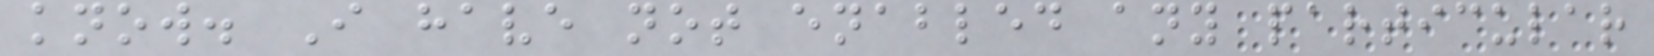know. I have not enabled any particular
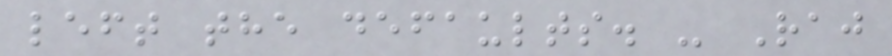left the defaults. - Raj
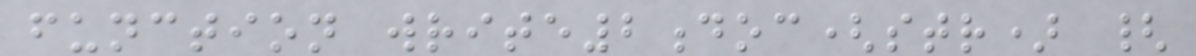function write2doc(str) {
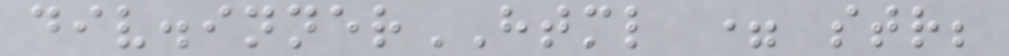div.innerHTML = str;
